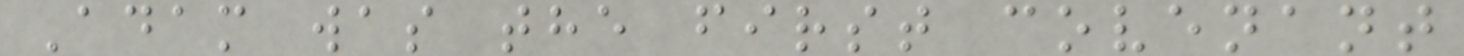Adam was the first covenant
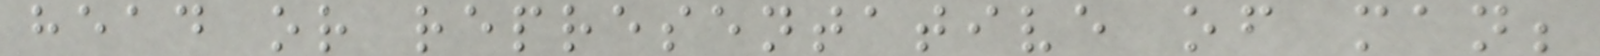head or representative of man;
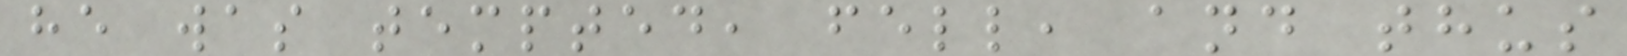he was tempted, fell, and thus
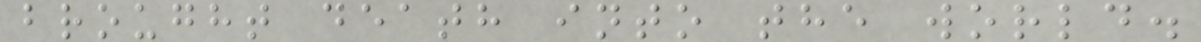brought death into the world.
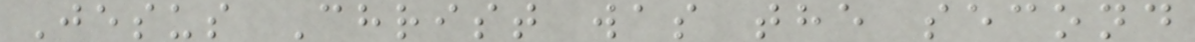Jesus Christ was the second
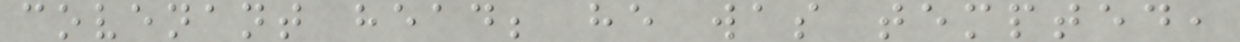covenant head; he was tempted,
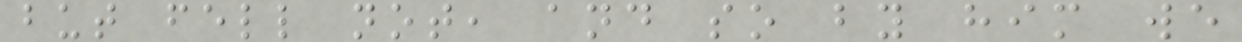but fell not, and so by him we
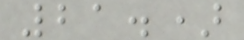21.)
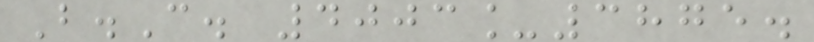B.C. 4003_3875.
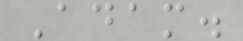Adam.
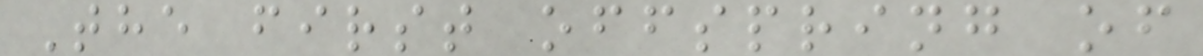The first offspring of
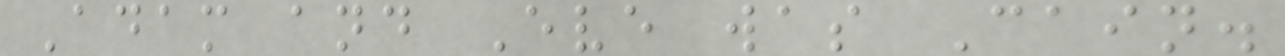Adam and Eve was Cain.
